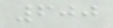600
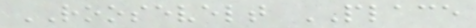ROOSEVELT PLACE
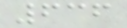636
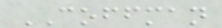COFFMAN
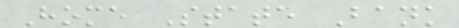Home State Bank
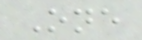One
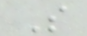S
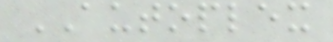AUTOPLEX
